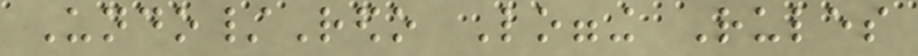Undo/Redo Logging Rules
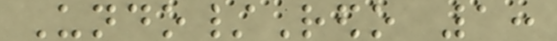Undo/Redo 1:
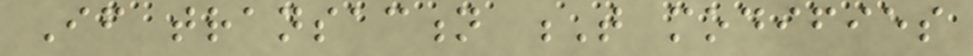If transaction T modifies
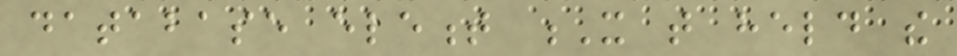database element X that held the
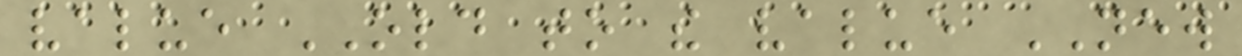value OLD to the value NEW
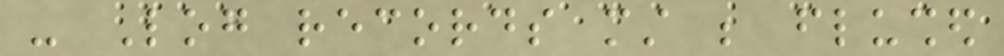- Log records must be flushed
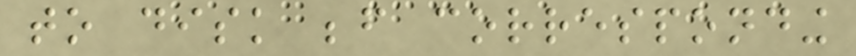to disk before corresponding
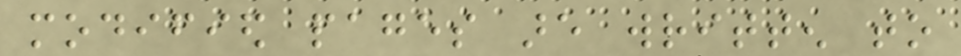modified pages are written to
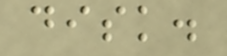disk.
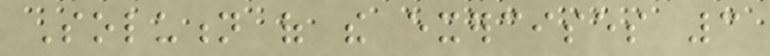Solution of the exercises 3
